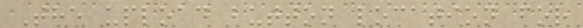The upload button location for
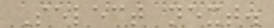Select next.
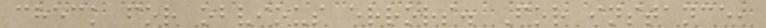check for obvious errors. For instance,
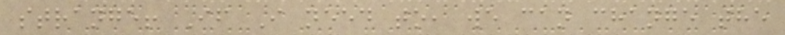strange! If I need to, we can change the
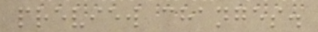preview changes.
